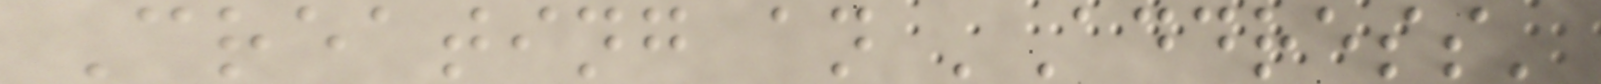Creating an 'Address'
